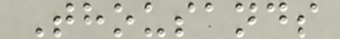Thousands
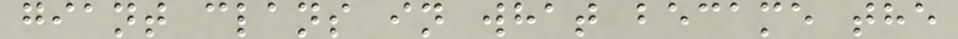giant clans in what became the
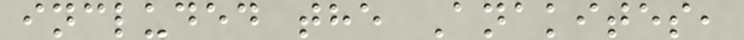included the Anakites,
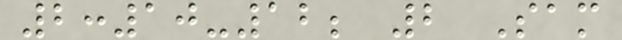2:10-12; 2 Sam
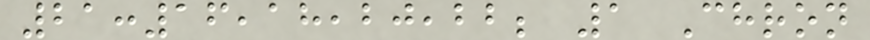21:16,18,20,22; 1 Chron
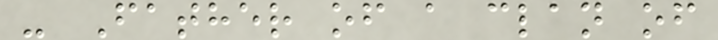- Father of a clan of
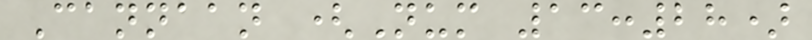Cannaan (Num 13:28)
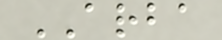ARBA
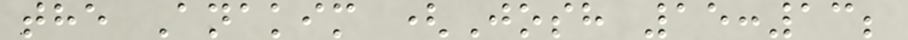the Anakim (Josh 15:13;
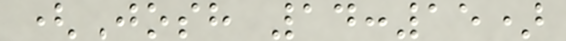(Josh 14:15)
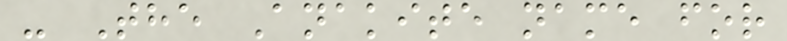- The Anakite name for
